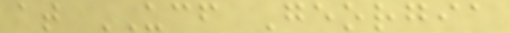at UCF Georgia
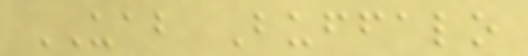UAB Buffalo
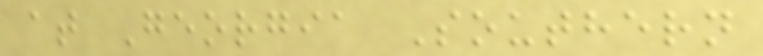at Georgia Southern
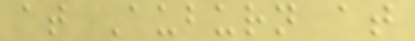at Auburn at
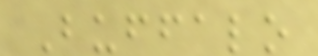Buffalo
